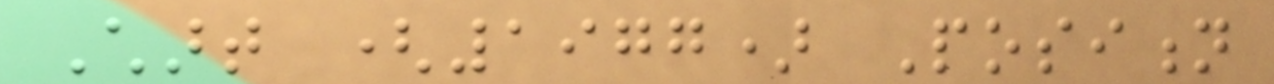Chart (1977) Position
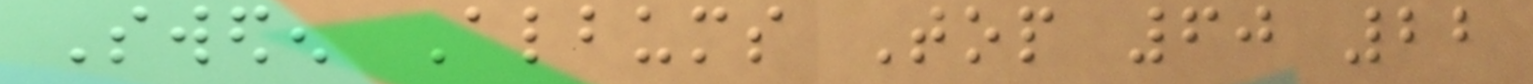Sweden Albums Top 60 22
